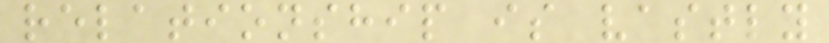relationship is vastly
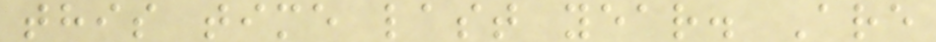this time last year. Are
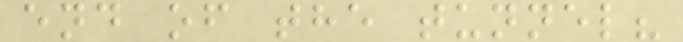end of the tunnel?
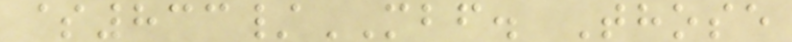$833/MBF. Those
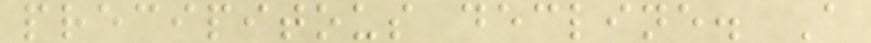precipitous decline. A
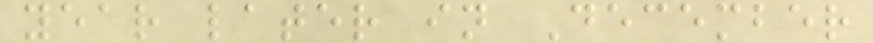year later in December
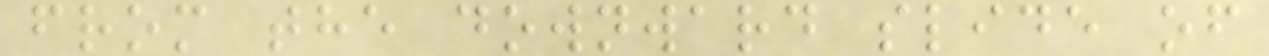from the downward slide of
